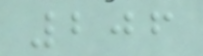206
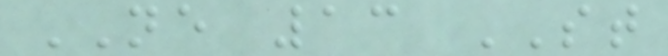NE 13 ST
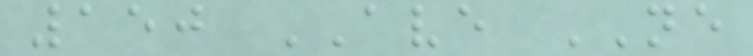150 AVE NE
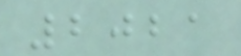2021
